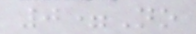0=No
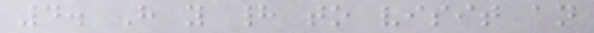4. Have you had to visit an
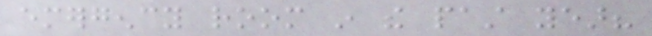emergency room in the past year?
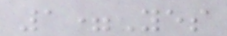1=Yes
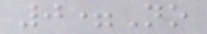0=No
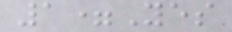1=Yes
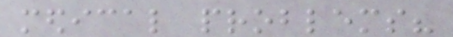medical problems?
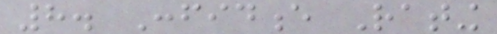8. Confidence Rating
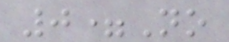0=No
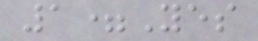1=Yes
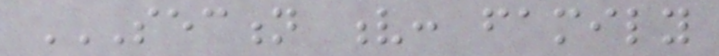SECTION V: FAMILY
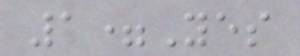1=Yes
